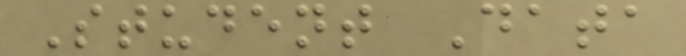Student Data
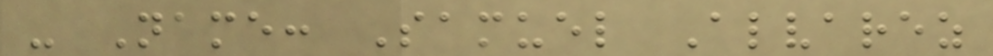- Name: Samuel Alvarez
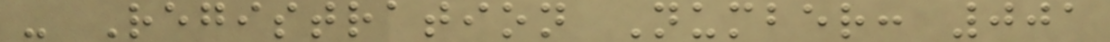- Registration Number: 001
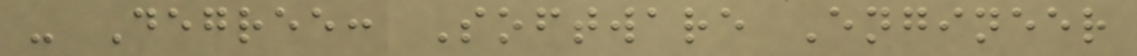- Degree: Software Engineer
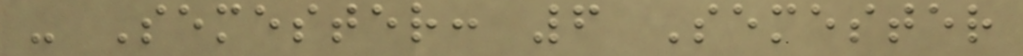- Semester: 6 Semester
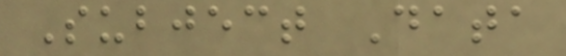Subject Data
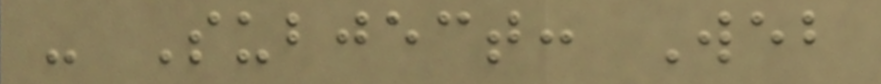- Subject: Web
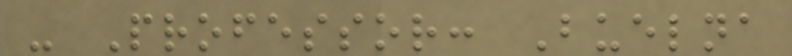- Professor: Buelna
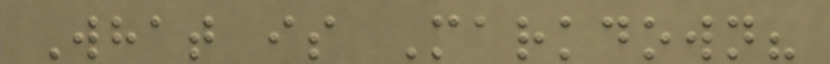What is Markdown?
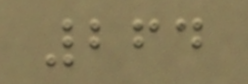264
